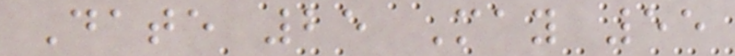Date 25 May 55
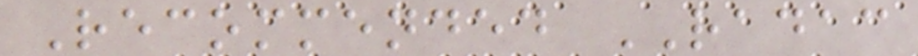Recommended RADAC
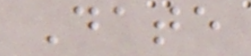Date
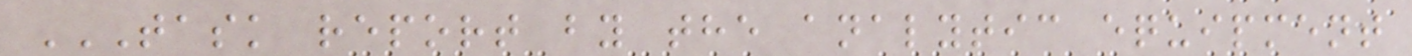TASK REPORT BY THE ANALYTIC EQUIPMENT
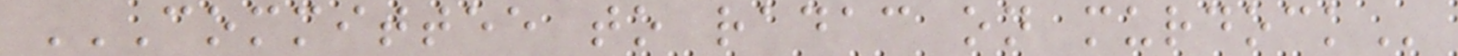COMMITTEE TO RADAC ON MURDOCK
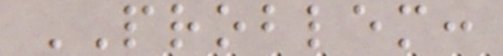PROBLEM:
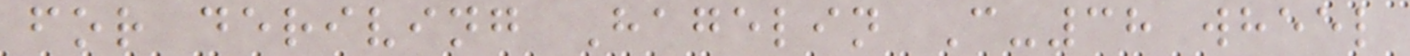for deriving Hagelin C-38 wheel
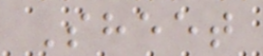Sheet
